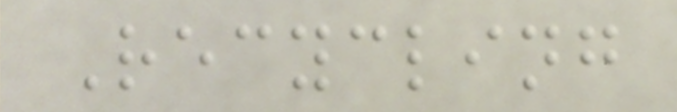Recycling
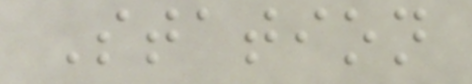Station
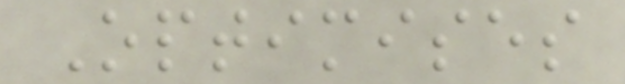Optimises
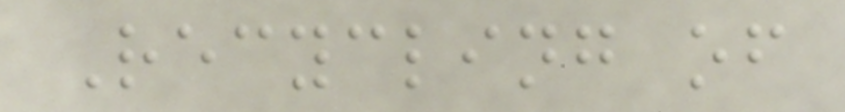Recycling of
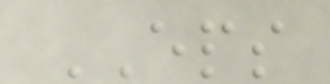EPS
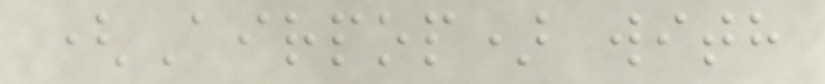(Airpop) with
